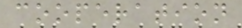cooperation
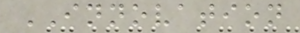INNOVATION
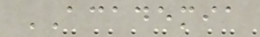ACADEMIA
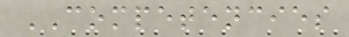COMPETENCIES
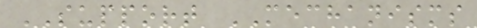SUPPORT MECHANISMS
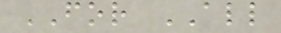FOR ALL
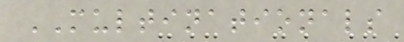MULTINATIONALS
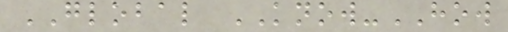GLOBAL KNOW-HOW
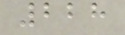228
